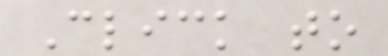Click to
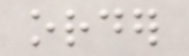order
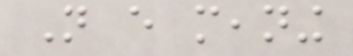Not every meaning
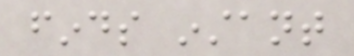finds instant
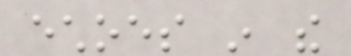echoes in the
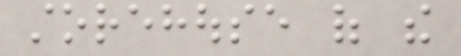storehouse of the
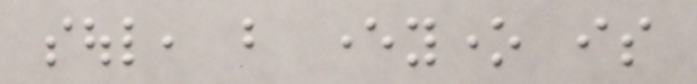soul, but everyone is
